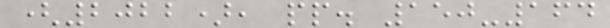(2022), pp. 150-164
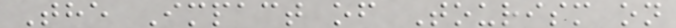The Impact of Tourism on
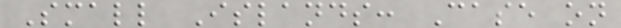Small Islands: Case on
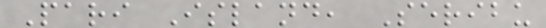Pari Island, Seribu
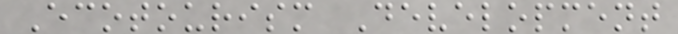Ecotourism Development
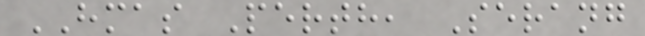HMAS Perth, Serang
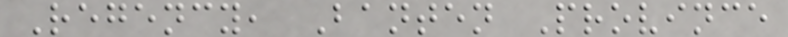Regency, Banten Province
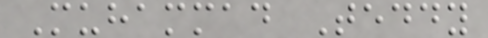Muhammad Teddy
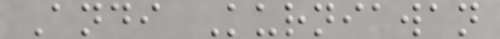Andi Kurniawan
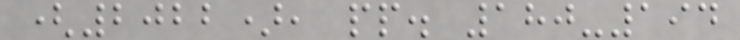(2022), pp. 180-194
